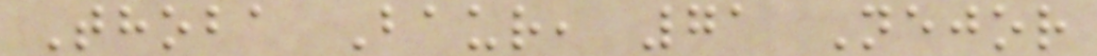Thoba Baur, 71 Nejor
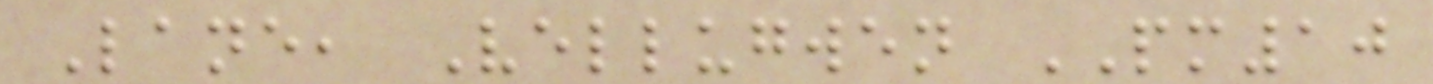Lane, Vellugwen PM10
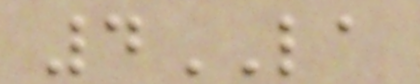4LA
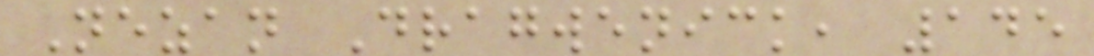Nezan Dragwenick, 145
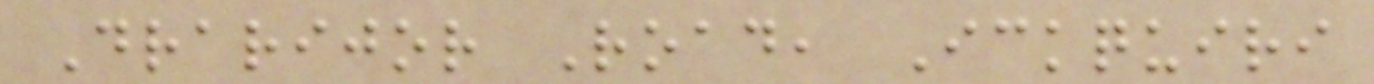Drarijor Road, Ickquiri
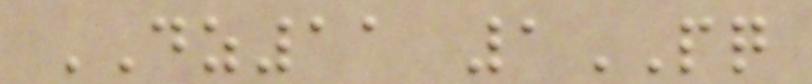DZ11 1PQ
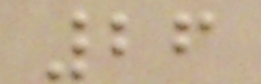26
